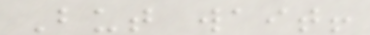But wait!
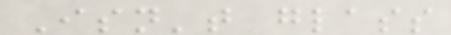Isn't glass
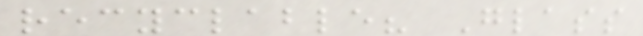recyclable? Glass
